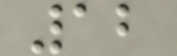12
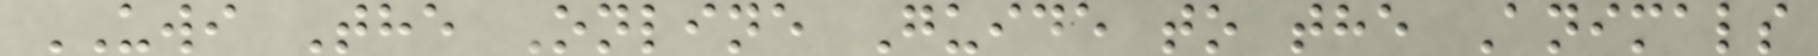UWI The Online Guide to the Animals
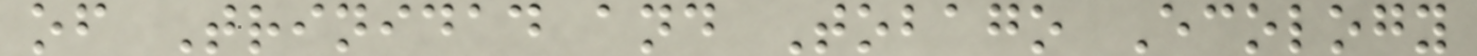of Trinidad and Tobago Ecology
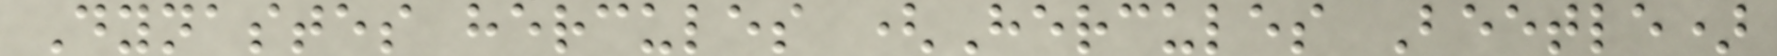Dynastes hercules (Hercules Beetle)
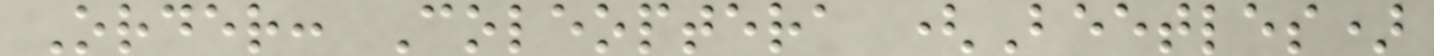Order: Coleoptera (Beetles)
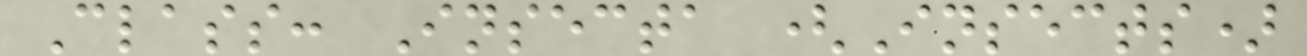Class: Insecta (Insects)
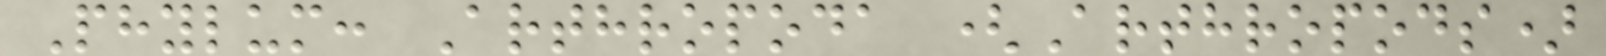Phylum: Arthropoda (Arthropods)
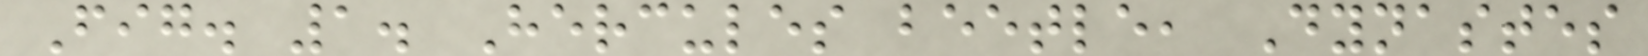Fig. 1. Hercules beetle, Dynastes
